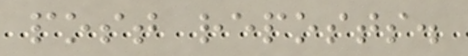post reposts.
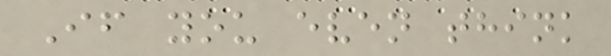If you even think
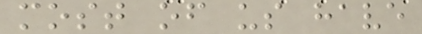most of us have
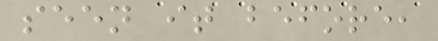seen it before,
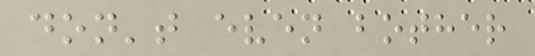don't even bother
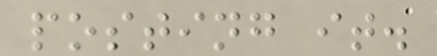posting it.
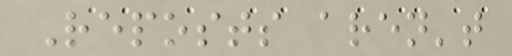Reposts aren't
